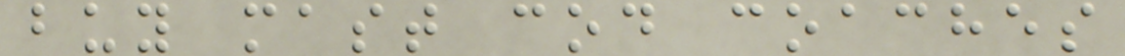buy mast cod coaches
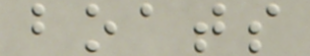boats
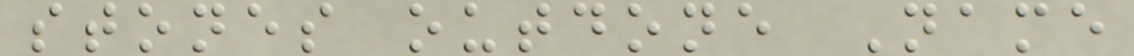stones outdone Name
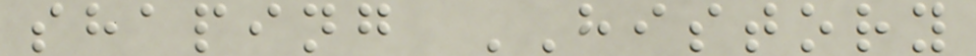shaping HISTORY
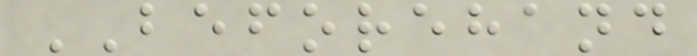BEFOREHAND
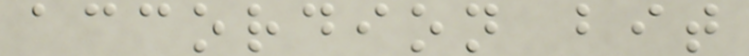accordion bit
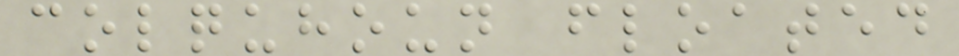colquhoun floated
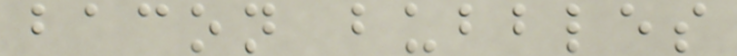bacon bubbles
